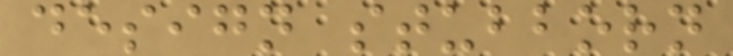design stubborn
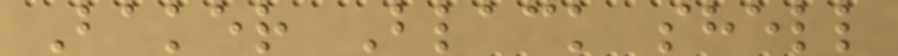Baker Black shell
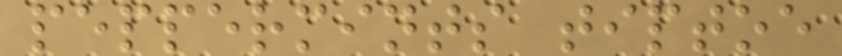peppermints tiptoe
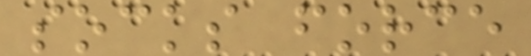socks force
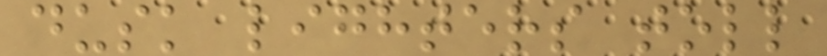dusk lighters toll
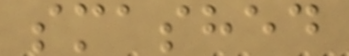smashed
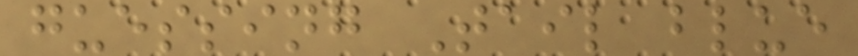guessing Tail blue
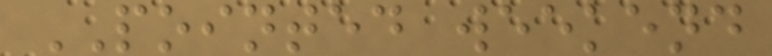POINTED weekend
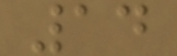14
